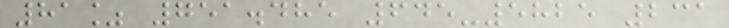81% 751.485 645-5825 231
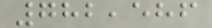782,586
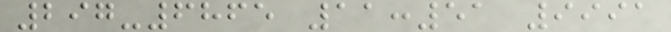297-6865 11:51 9991
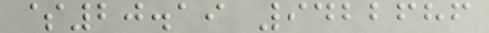$20.19 9422686
